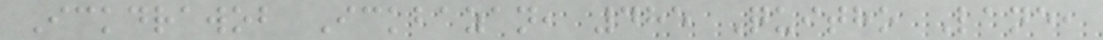Ickdrawob Ickbazan, 485 Quitho Lane,
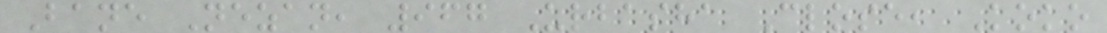Bane Nezan, 967 Urbasha Close, Koko
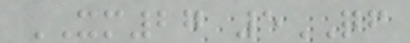XM27 5QF
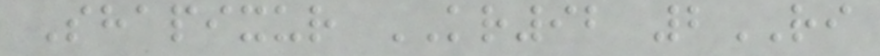Shapixur KR92 2RI
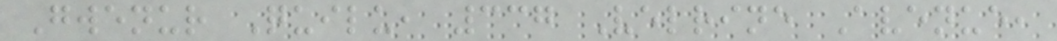Gwenur Quilu, 337 Velrine Avenue,
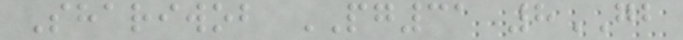Shariwob PG31 8GB
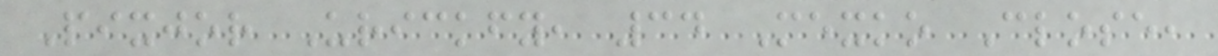Pixjor Urickfy, 34 Mexko Close,
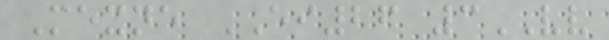Mexne EI26 3VV
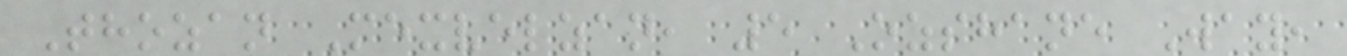Thozan Mexvelzan, 5 Ozshane Way,
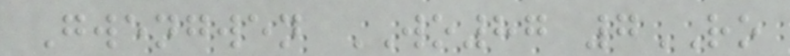Gwengwen WO87 7RO
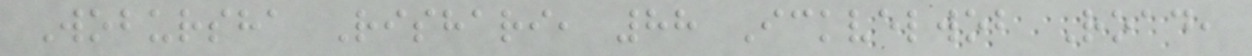Wobursha Rishari, 88 Ickvelwob Road,
